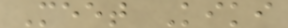Meet Kiki
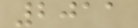2011
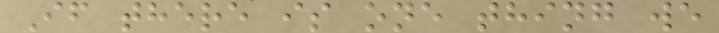If there is one thing we
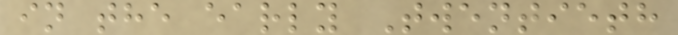in the early Twentieth
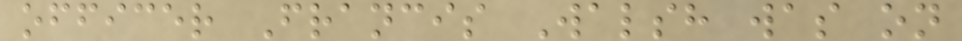officer Francis Walsh was on
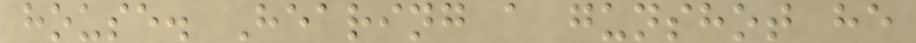house. Hearing a gunshot he
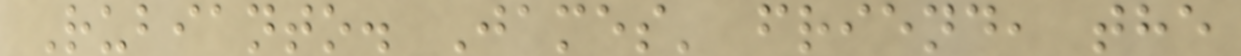Rubianto. James' friend, the
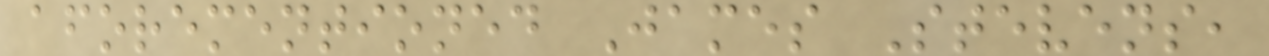aforementioned James Stevens,
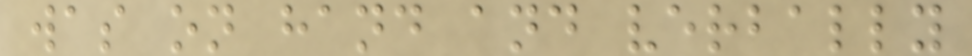was on hand and verbally
